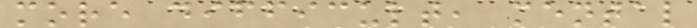more difficult, mental
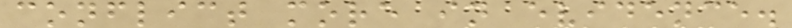conflict more in evidence.
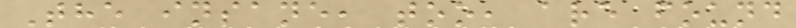The insane, too, are found
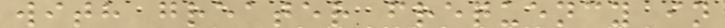with greater frequency in
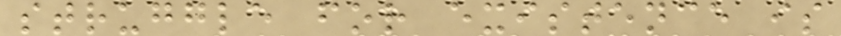struggle for existence is
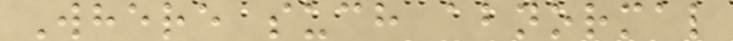Where such abnormal
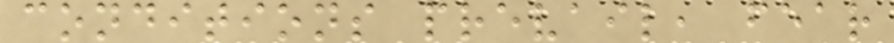conditions prevail, fear
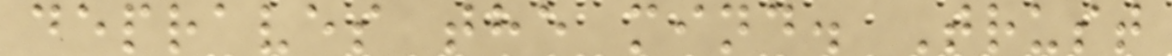depraves the mind. Trust
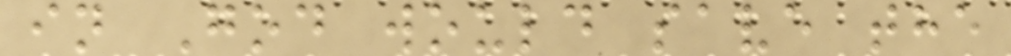in God would save the
